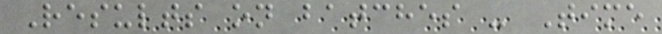Results on batches - Time
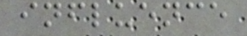influence
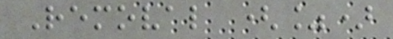Removal (%)
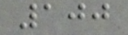100
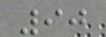90
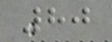80
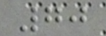70
